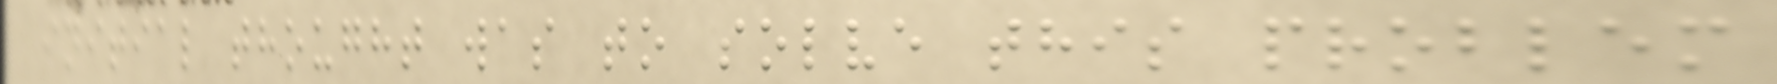initial thought was to solve this problem
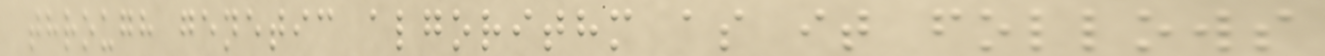through genetic algorithm as it follows
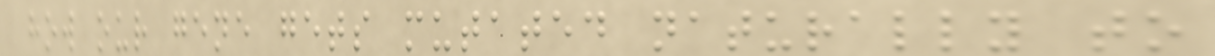how our gene gets mutated naturally to
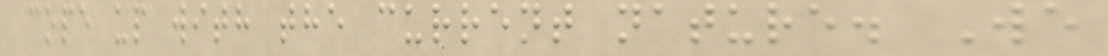cope up with the current nature. We
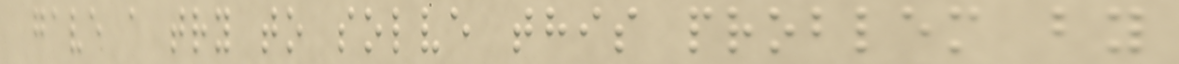gave a try to solve this problem by
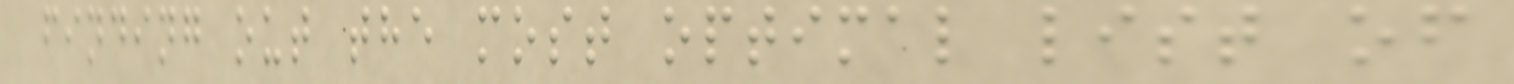finding out the most optimal list of
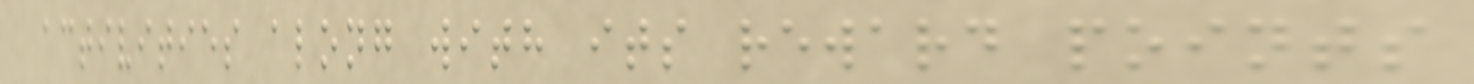activities along with its reward points
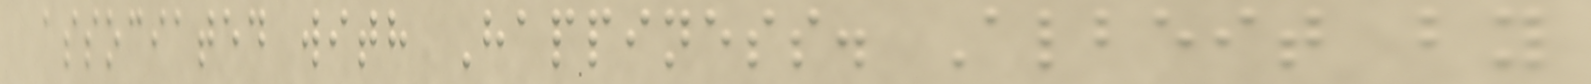associated with Happiness. Albeit by
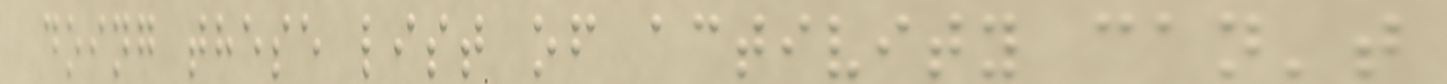doing these list of activity can't
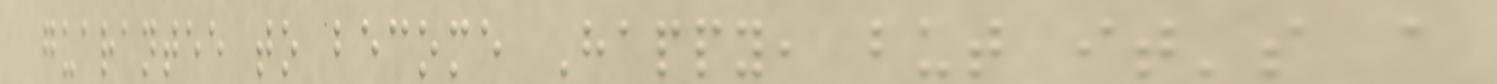guarantee to become Happy, but it's a
